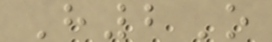H2O
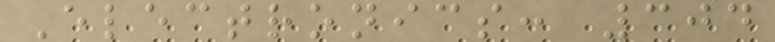Electronics: 304
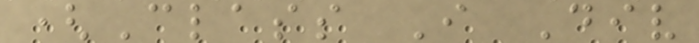(Class I Div
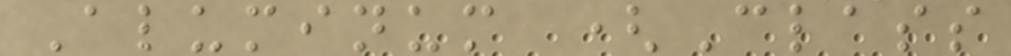Aluminum (Class
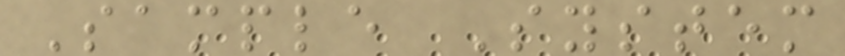Sample System
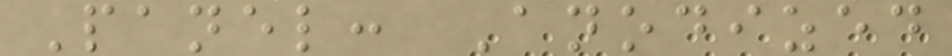Panel: Anodized
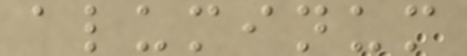aluminum
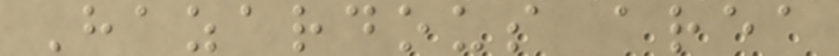Hazardous area
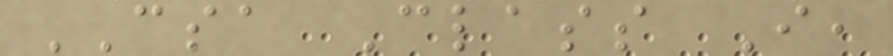CSA Class I,
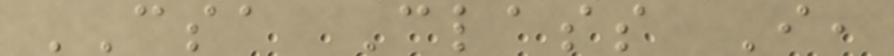CSA Class I,
